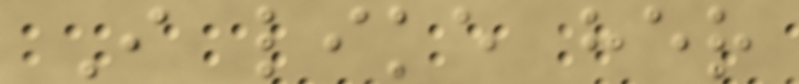I like her
